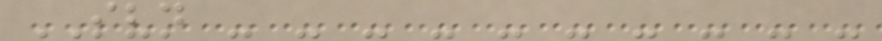SVN - - - - - - - - - -
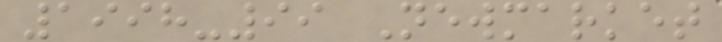1998-99 Newmarket
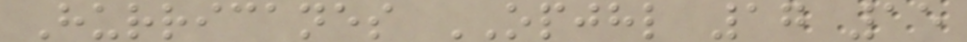Hurricanes OPJHL 17 15
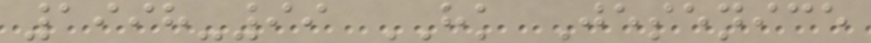1998-99 HK Jesenice
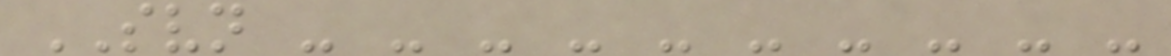SVN - - - - - - - - - -
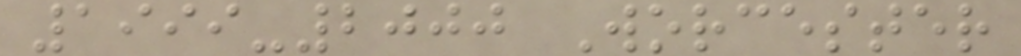1999-2000 Worcester
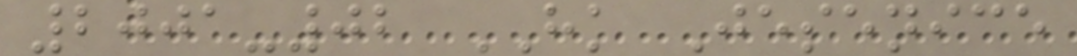2001-02 HK Jesenice
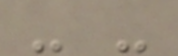- -
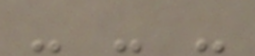- - -
